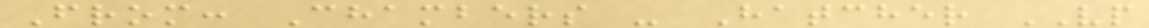From: Chambers - Hatcher VP
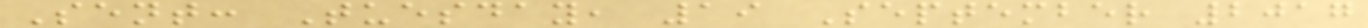Sent: Tuesday, 19 September 2017
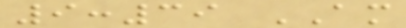9:39 AM
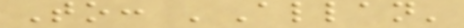To: 'Allan'
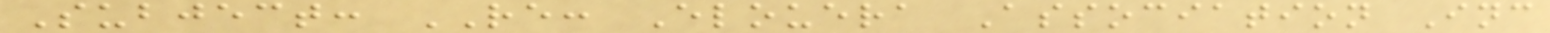Subject: RE: Elouera Association Inc
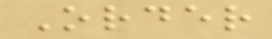Order
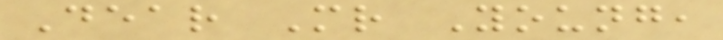Dear Mr Young,
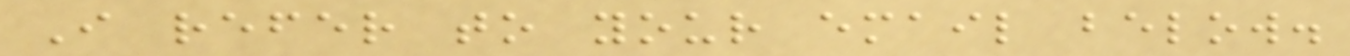I refer to your email below.
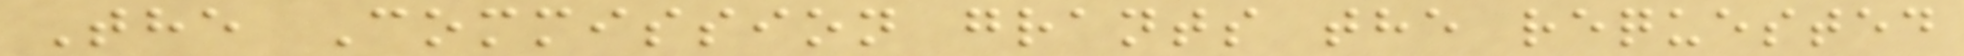The Commission grants the requested
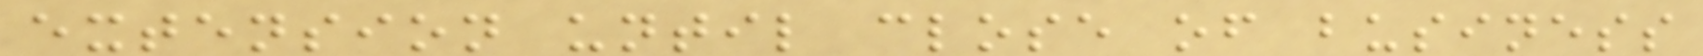extension until close of business
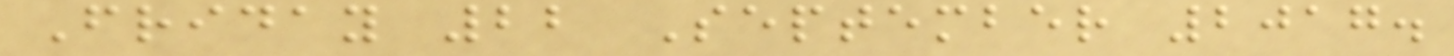Friday 22 September 2017.
